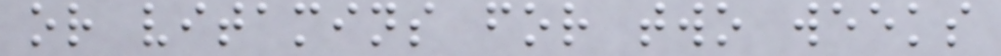or vitamins for two weeks
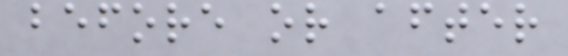before or after
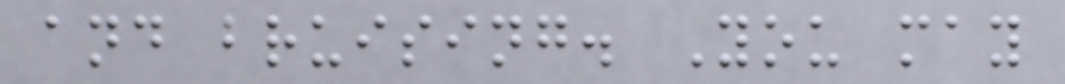and bruising. You may
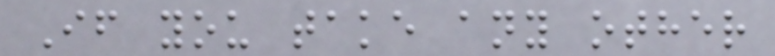If you take any other
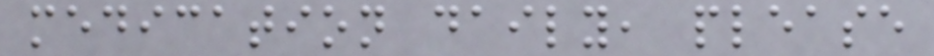medication daily, please
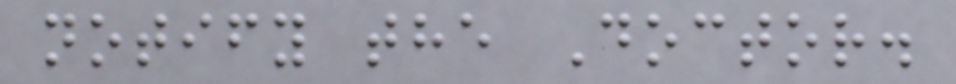notify the Doctor.
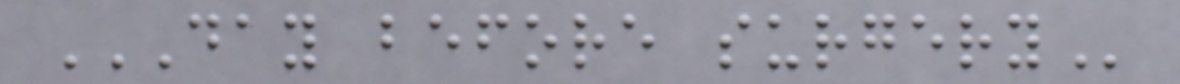DAY BEFORE SURGERY
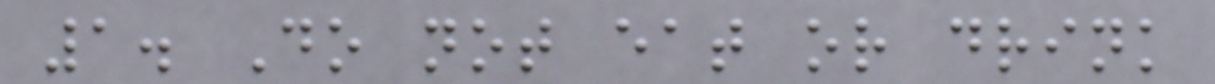1. Do not eat or drink
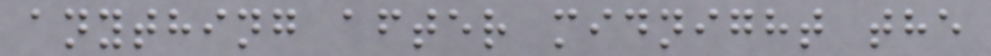anything after midnight the
